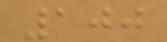100
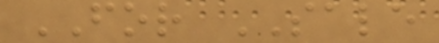FOR SALE
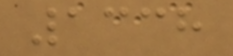1338
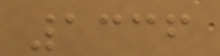1336
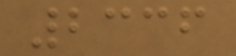2336
